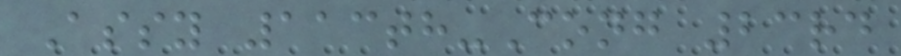Assy 113th-Cong 23rd
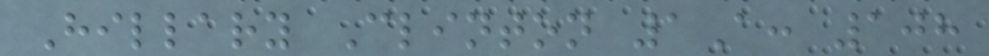Hillary Clinton 1A: 108
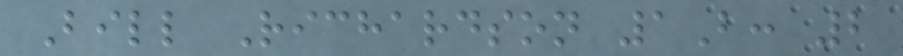Bill Richardson 1B: 2
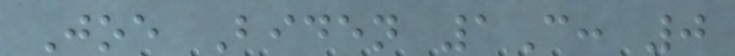Joe Biden 1C: 0
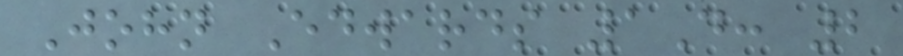John Edwards 1D: 2
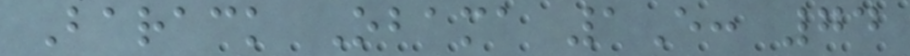Barack Obama 1E: 74
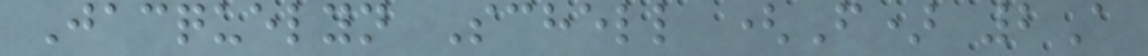Jacquelyn Schell (F) 2A
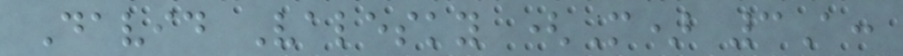David Valesky (M) 3A:
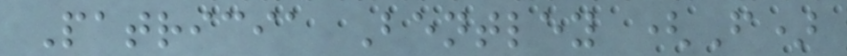Patricia Bentley (F)
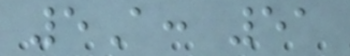5A: 51
